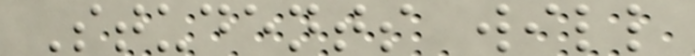Students will
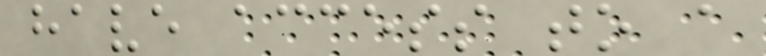have access to a
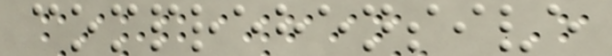comprehensive
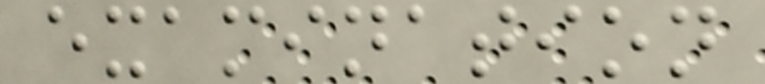examination
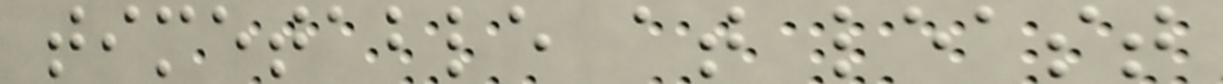timetable at least
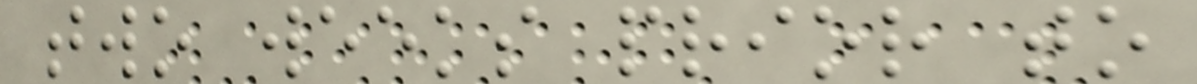two weeks prior to
